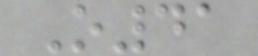O41
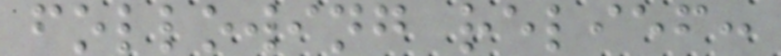following relief:
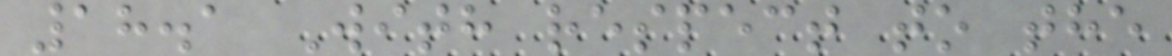18.1 With respect to the
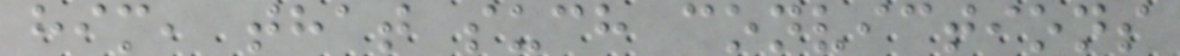him, that such convictions
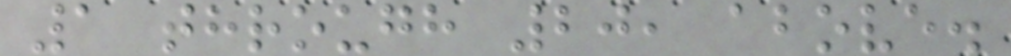1 through 20, above.
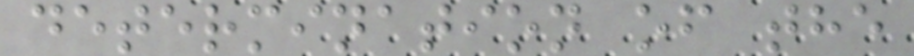determination of the
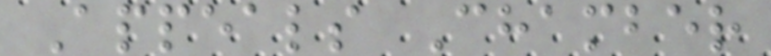Appeals Chamber
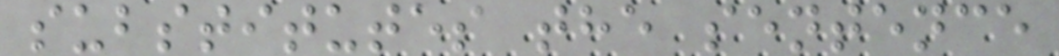substitutes the sentence
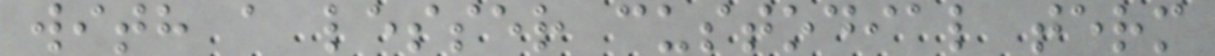with a lesser custodial term
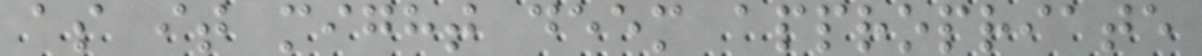as it might deem appropriate
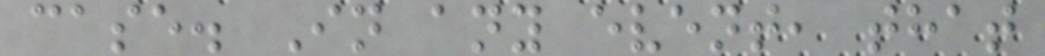case. In any event, that
